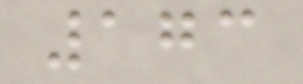173
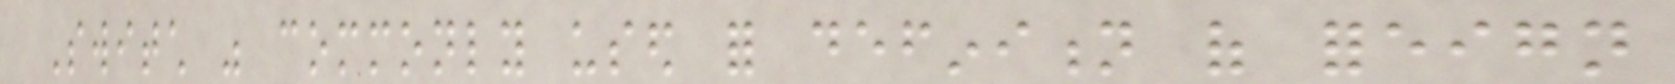Switch was commonly used for definition of foreign
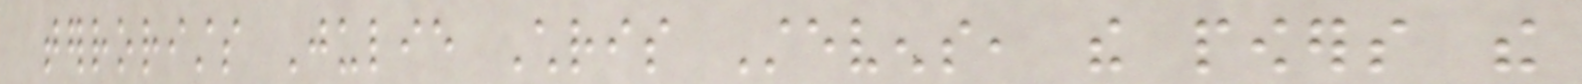terrorists Julie Chris Stevens, the powers the
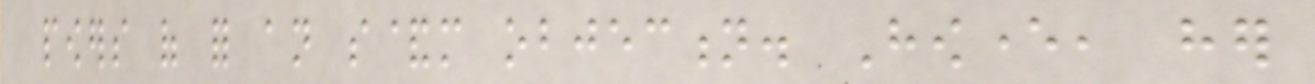powers of for an s&m objection. However, her
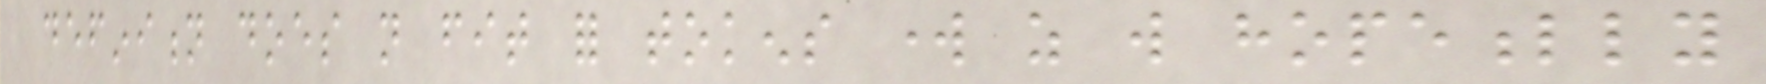definition does not fit for tokens work as will hopefully
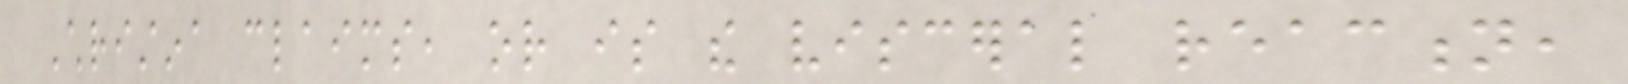Christina claims, or is the visceral reaction,
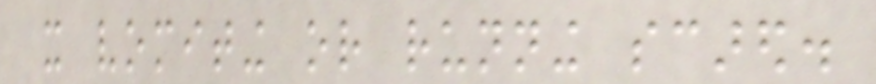it vomiting or running scared.
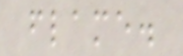flame.
